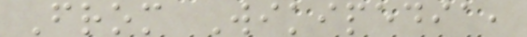From Wikipedia,
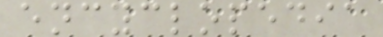encyclopedia
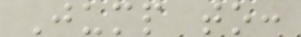Jump to:
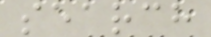search
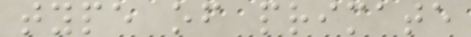type of primate
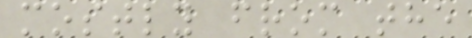mostly from the
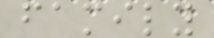family
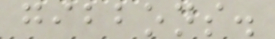gibbons.
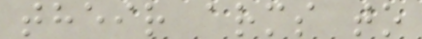their arms to
